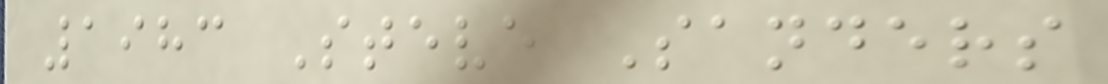1983 Steve Sanders
